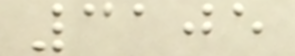3105
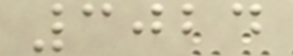3024
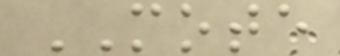MOTE
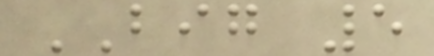BIG 5
